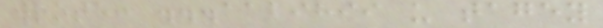wrote: ...aabihii u tagey
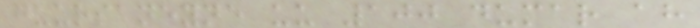guursaneyne uu 100 dumar ah
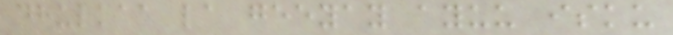dhulkaa la geeyay ayuu isku
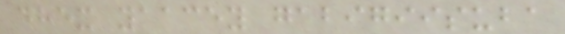dhex yaacey gabigiisuba
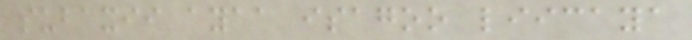subaxii ayaa isagoo liicaya
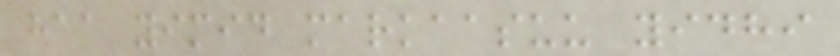haa yimid markaasuu yidhi
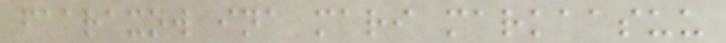faaraxow ina mari markaasuu
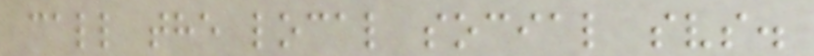call the local social svs.
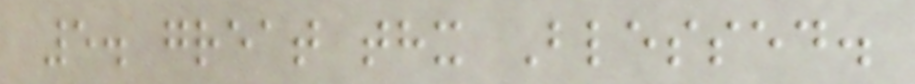5. great thx Blessed.
